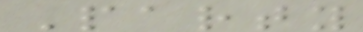Party
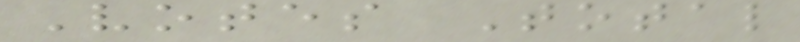Votes Total
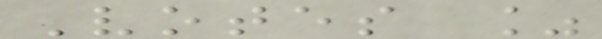Votes %
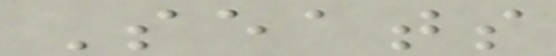Seats
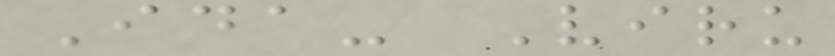Ida- Viru
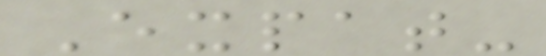Expat-
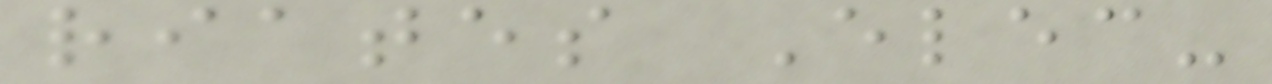riates Elec-
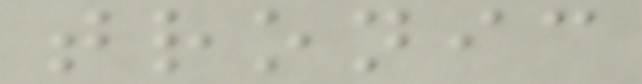tronic
